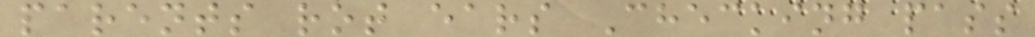parents rot ears Checking pass
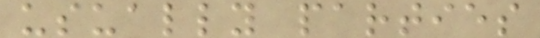usually parties
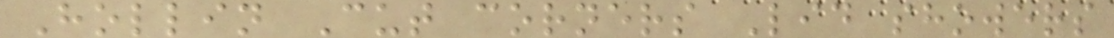Hollin Cut corners Lid showers
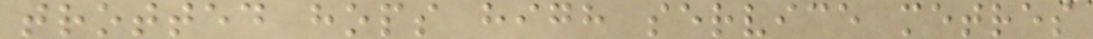trotted hops high service metres
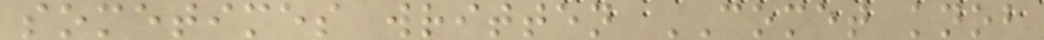sometimes written COMET knob
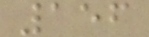156
